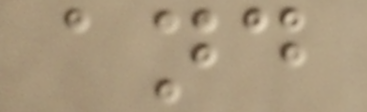and
